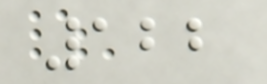122
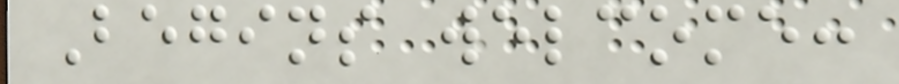Begins welcome:
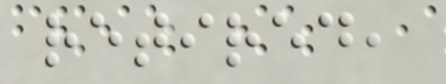retired,
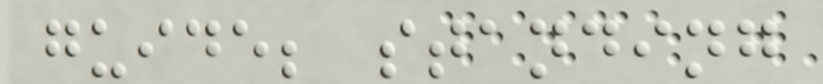guide; standing
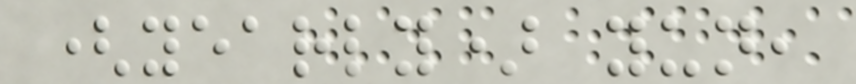(yearly) yun,
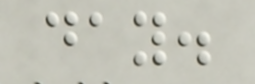day.
